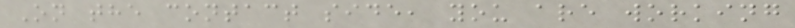On the contact side, you are working
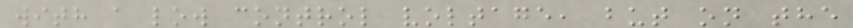with a low control voltage, but on the
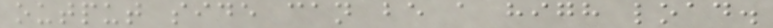output side can be a high load.
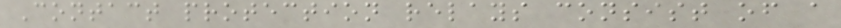Contact protection relays consist of a
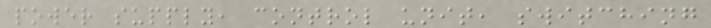power supply, control unit, switching
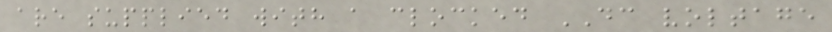are supplied with a clocked DC voltage
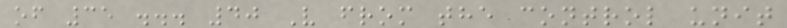of 35 ... 40 V from the control unit
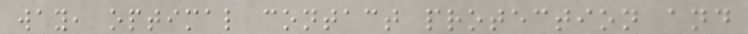way, optimal contact protection and
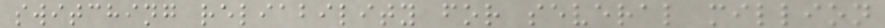switching reliability for several million
